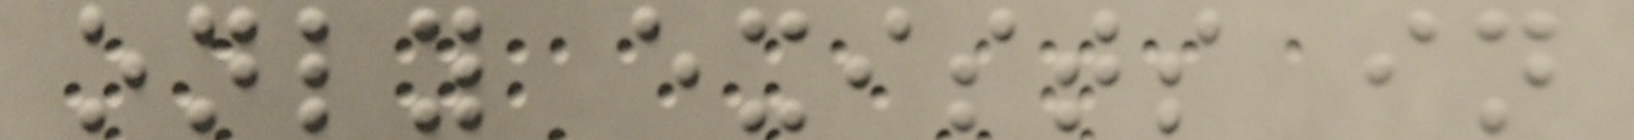only exists in
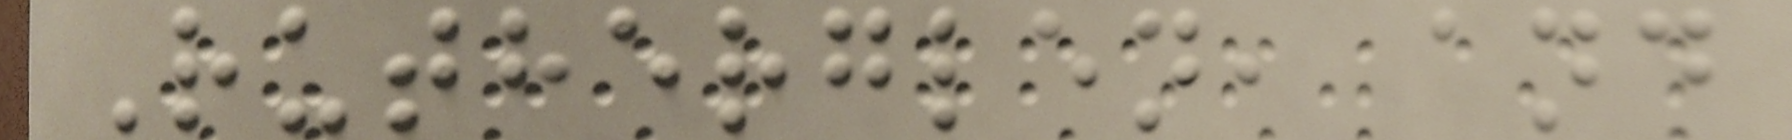Rutherglen, and
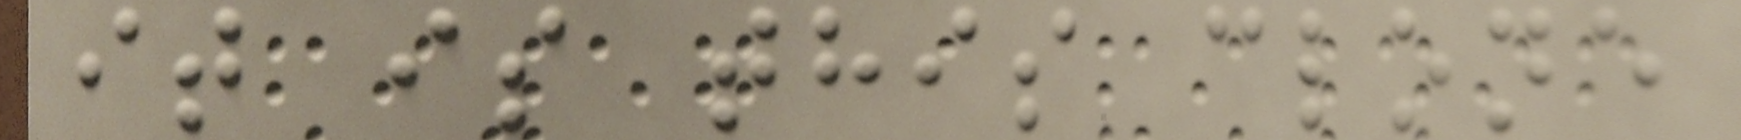it is this clone
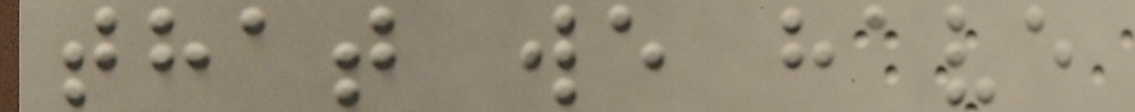that we have
